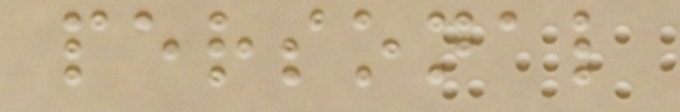personal
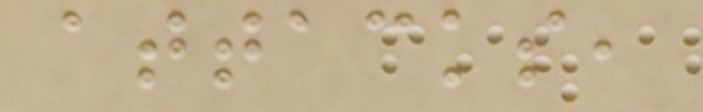attacks,
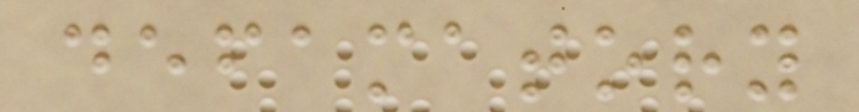defamatory
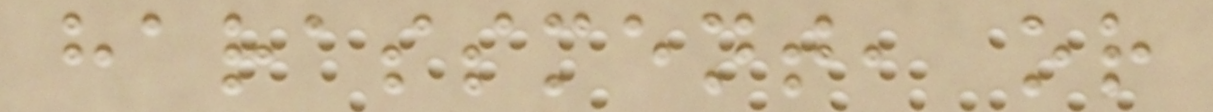harassment, or
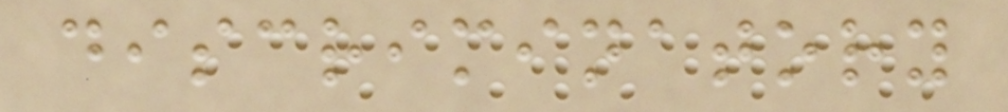discriminatory
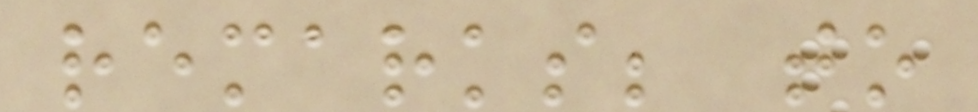remarks; to
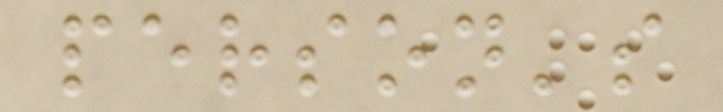person's
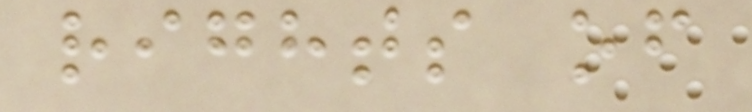rights of
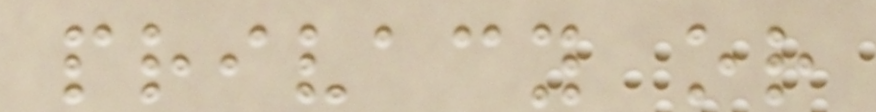privacy or
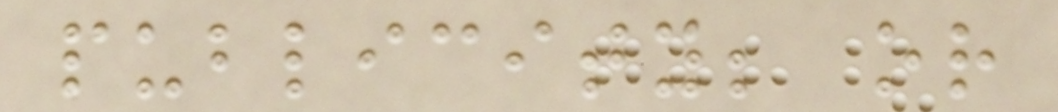publicity; or
